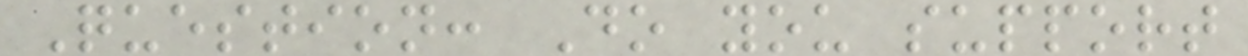Question: Do you support
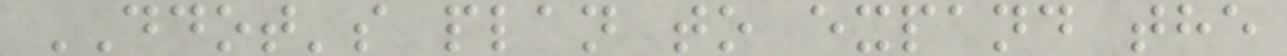DDOT's plan to expand the
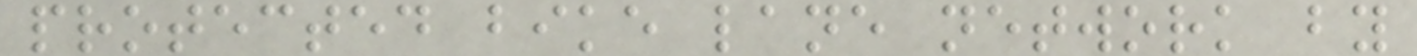protected bike lane network by
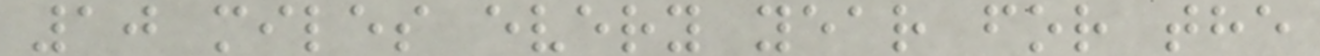10 miles every year for the
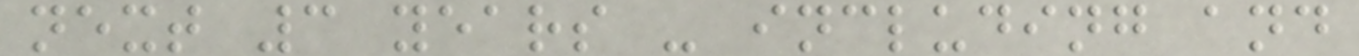next 3 years - including and
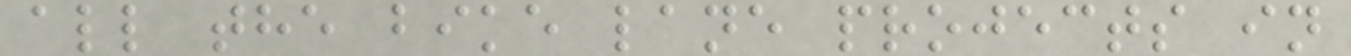all the bike lane projects in
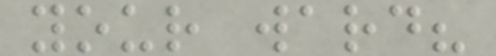your ward?
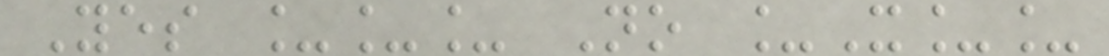Yes ___ No _X__
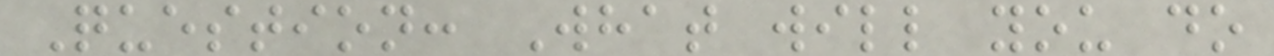Question: What will you do
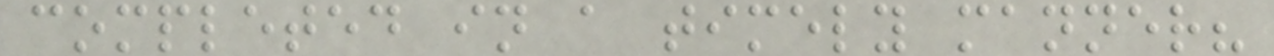completed in a timely manner?
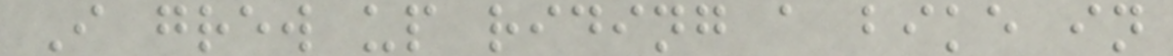I grew up riding a bike in
